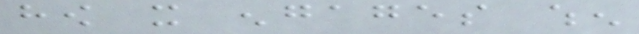how it engages when
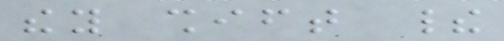they shift their
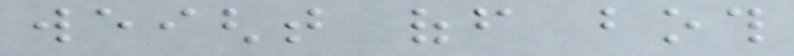weight off both
